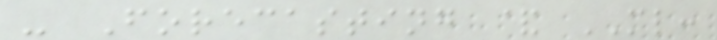- Forecasting & ML:
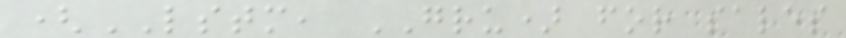(LSTM, GRU) for sales
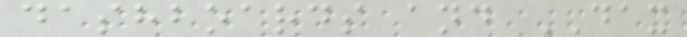dashboards and DAX
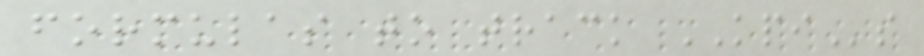formulas to track KPIs
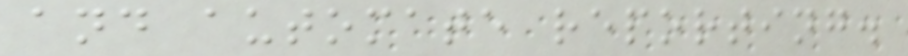and automate reporting.
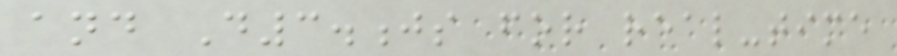and D3.js for real-time
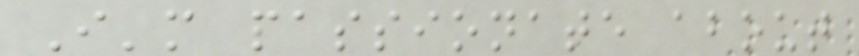I'm passionate about
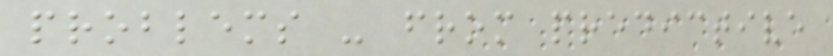problems - from predictive
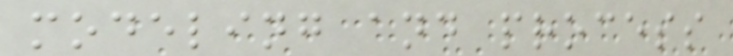modeling and process
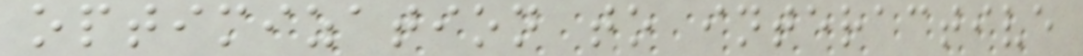optimization to interactive
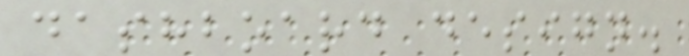dashboard design.
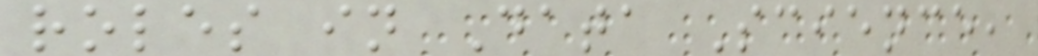roles in Data Science,
